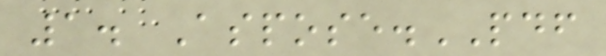1. Aspose.PDF
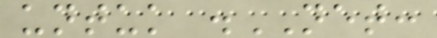untuk .NET:
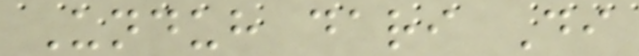Unduh dari Di
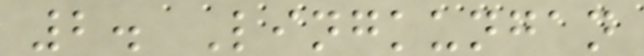2. Lingkungan
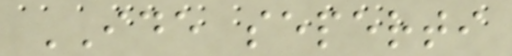IDE seperti
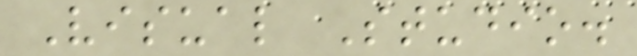Visual Studio.
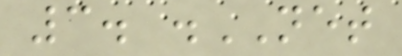3. .NET
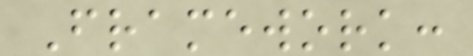Framework:
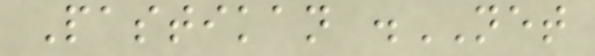Pastikan .NET
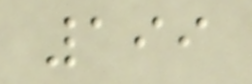199
